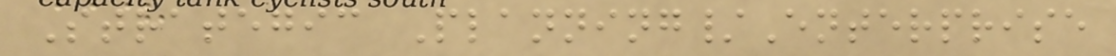Strategic Planning/Enterprise
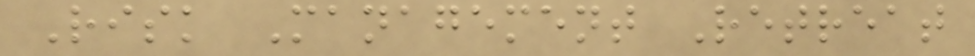Risk Management Retreat
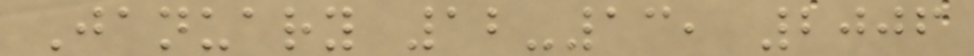January 12-13, 2006
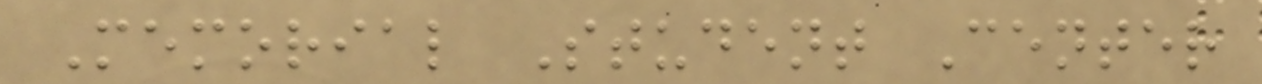Memorial Student Center
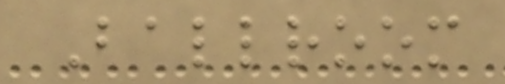Ballroom
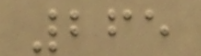265
